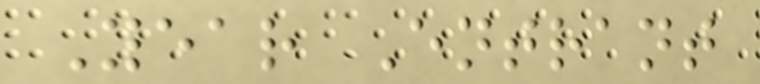Year Entrant
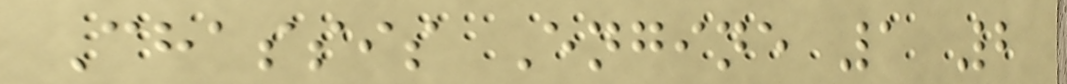Chassis Engine 1 2
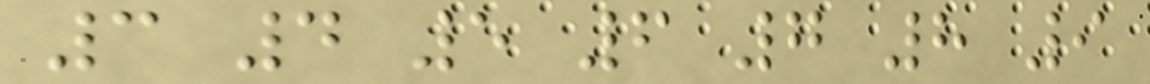3 4 5 6 7 8 9
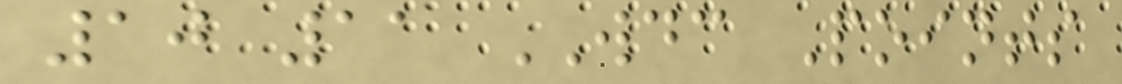10 11 WDC Points
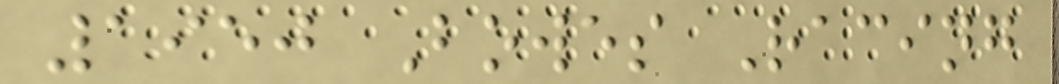1950 Bowes Racing
